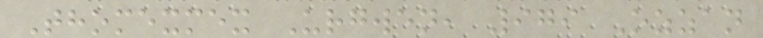Thomexmex Urgwen, 979 Ozzan
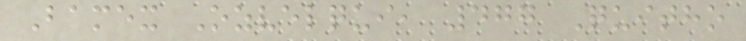Bamex Ozvelqui, 477 Quitho
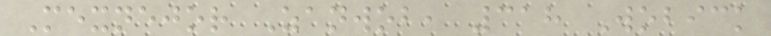Mexnejor Zanwob, 318 Wobick
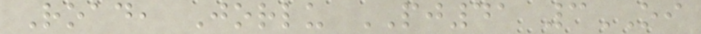Road, Jorlu PJ41 3OI
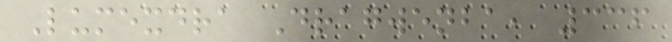Lumexdra Dragwenba, 336
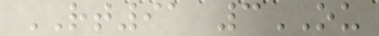RT91 3OU
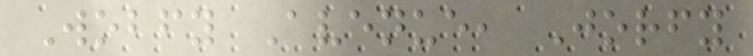Wobfy Avenue, Jorfy
